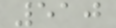510
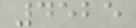4525
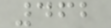462
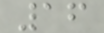16
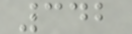342
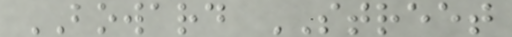BOWARD STREET
